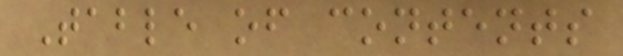Table of contents
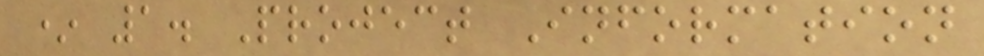* 1. Project Information
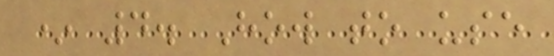* 4. How to use
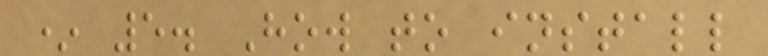* 5. How to install
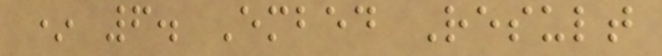* 6. Embed Result
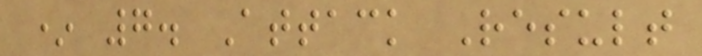* 7. Attack Result
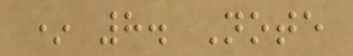* 8. Note
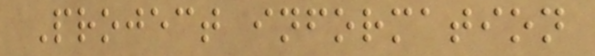Project information
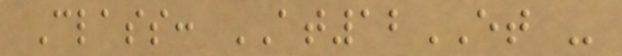Class: AT12ET -
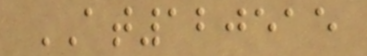AT120515
